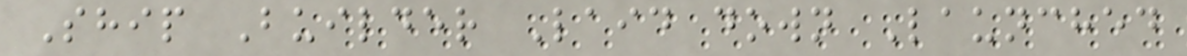Ship Builder Laid down Launched
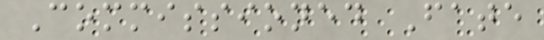Commissioned Fate
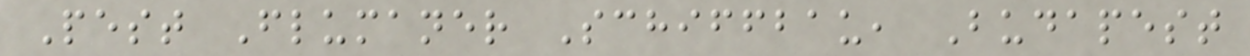Pest Flumaner Schiffbau, Budapest
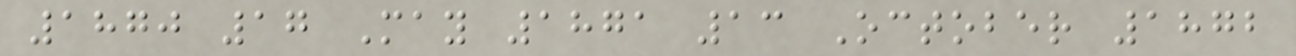1870 17 May 1871 13 October 1872
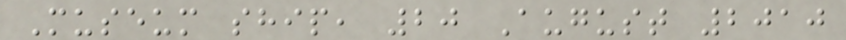Museum ship, 20 August 2010
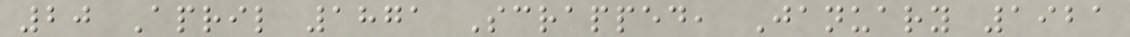20 April 1871 Scrapped, January 1921
